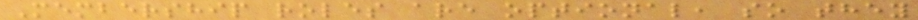Membership roles are optional, so they
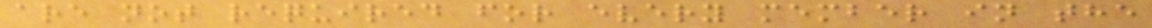are not required for every member in the
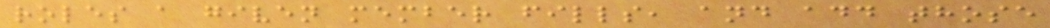roles a given member fills, and add those
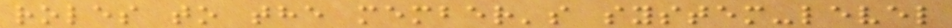roles to the member's system-level
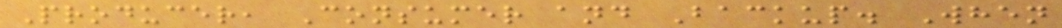Producer, Consumer and Backup. When
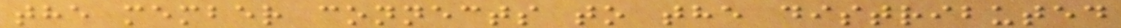the member connects to the distributed
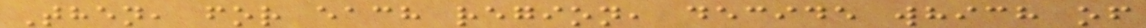Then, for each region, decide which of
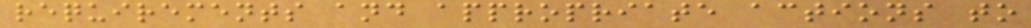requirements and appropriate actions to
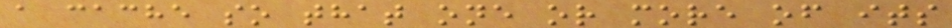a cache so that one or more of its
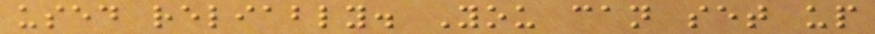used reliably. You can set up
